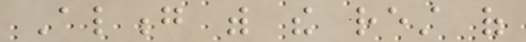Along with the rest of
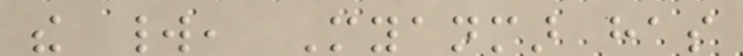the world, Myanmar has
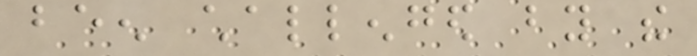been challenged by the
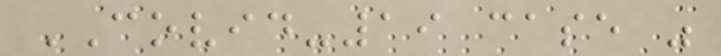COVID-19 case was
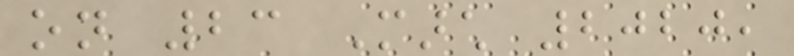on 23 March 2020,
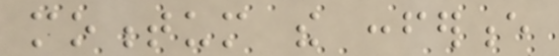momentum the conference
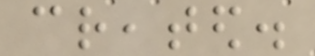created.
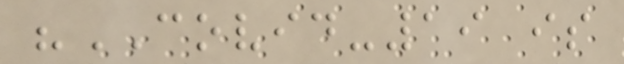"COVID-19 is
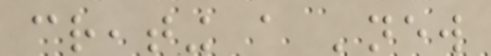creating a 'new
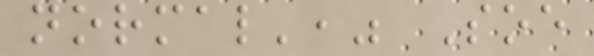normal'," Soe
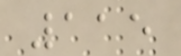115
